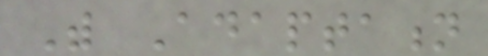With Adaptation
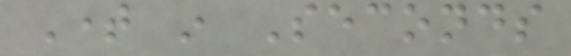Time in Seconds
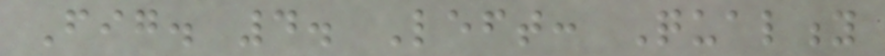Fig. 4. Left: Quality
